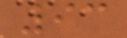93
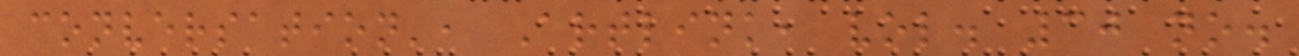conversation', Artlink, vol. 30 no.
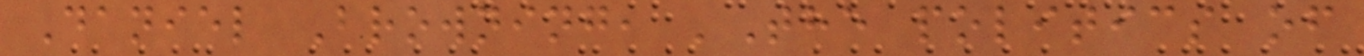Daniel Browning, 'The politics of
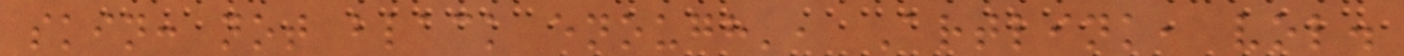skin: not black enough', Artlink, vol.
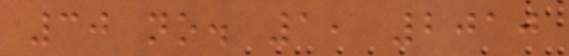30 no. 1, 2010
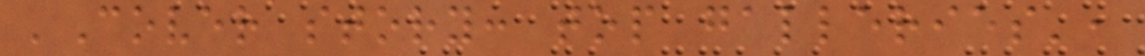'Cover story: top galleries',
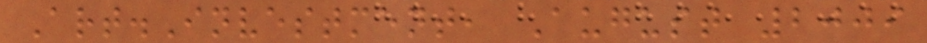Art.Investment, August 2009
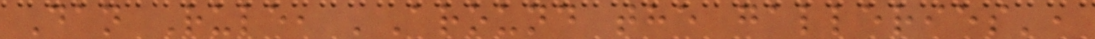Dan Rule, 'Around the galleries',
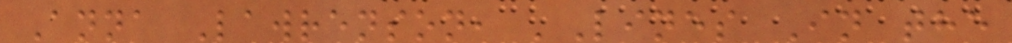Anna Lawrenson, 'Lines In the
